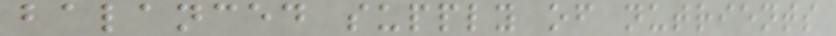balanced supply of nutrients
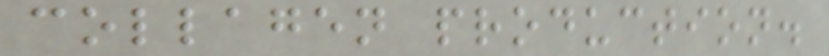collagen production.
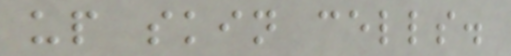up skin cells.
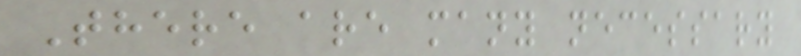There are many necessary
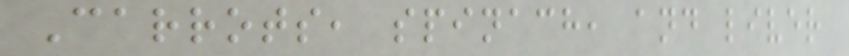Carrots, spinach, and liver
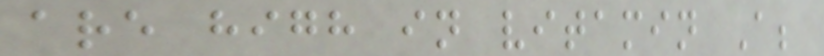are high in vitamin A;
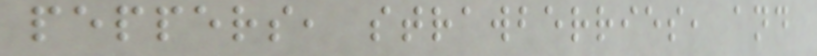peppers, strawberries, and
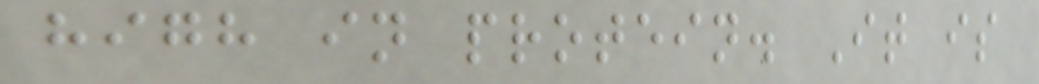high in protein. It is
